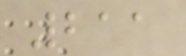211
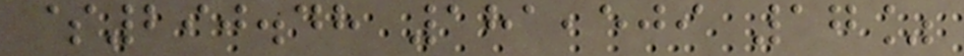$290.48 181,509 17%
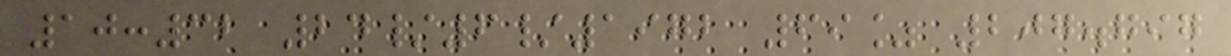10:32 24/6/1972 69% 207.797
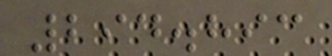294.893
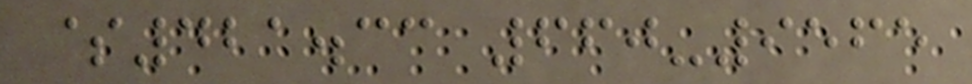$421.33 660-9565
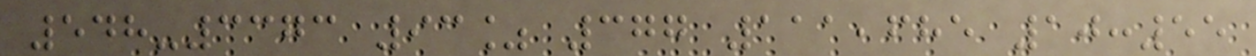548-3373 93% 377 111,685 10:55
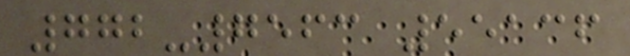772-7563 55136
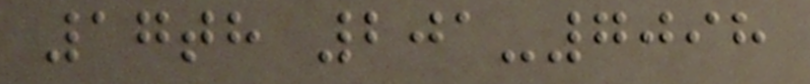17th 201-7098
